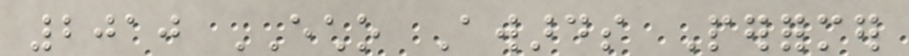2010 ECHO Awards Performer
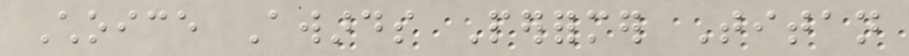Choice Awards Performer Titan
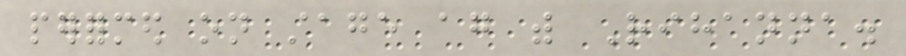performed on stage again with Rihanna.
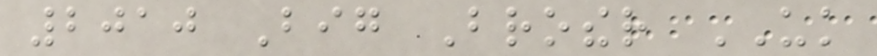2010 Big Brother UK
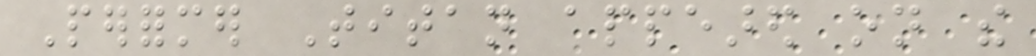Performer Titan appeared on the
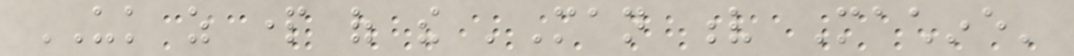UK as part of the 'Man v Machine'
